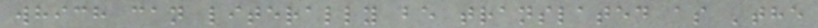which can literally be translated as 'the
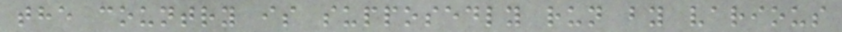the country is supposedly run by various
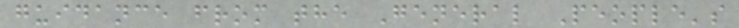guidance from the General People's
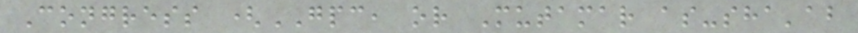Congress (GPC, or Mutamar as-sha'ab
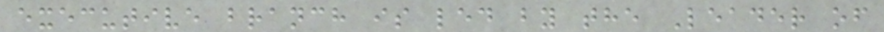executive branch is led by the Leader of
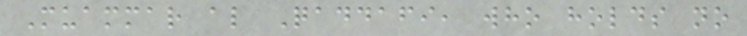Muammar al Qaddafi, who holds no
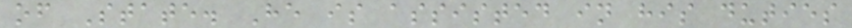of State. He is assisted in his duties
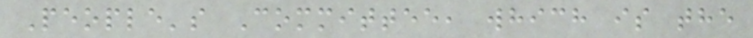People's Committee, which is the
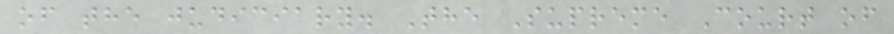of the judiciary. The Supreme Court of
